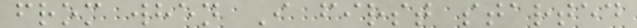from when I first started
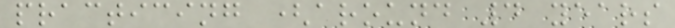practicing (around 4 years
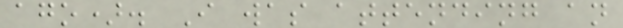ago). I was attending an
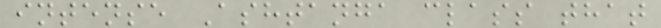intense Ashtanga class that
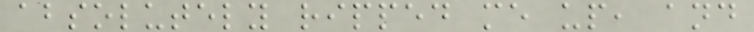absolutely ripped me up, and
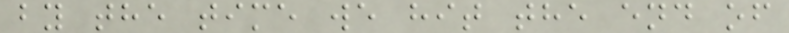by the time we hit the end of
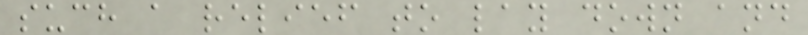such a relief to lay down and
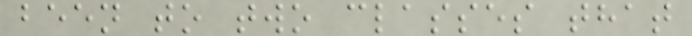been to two classes that
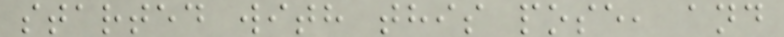started with this pose, and
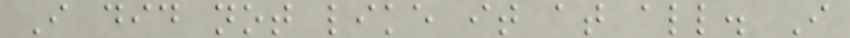I did not like it at all. I
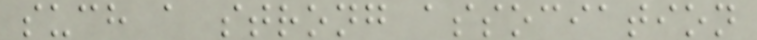such a strong association
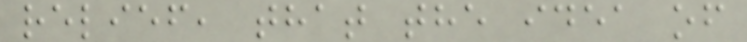relief, that the idea of
